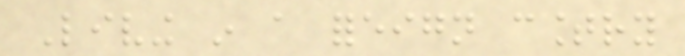Living in a foreign country
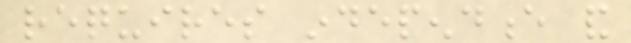requires independence and
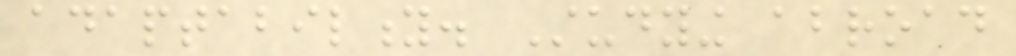adaptability. Studying abroad
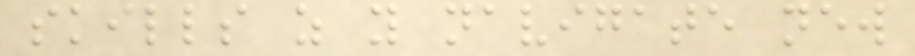skills as you navigate new
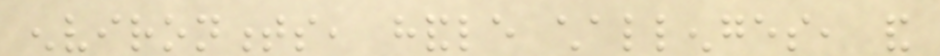environments, handle challenges, and
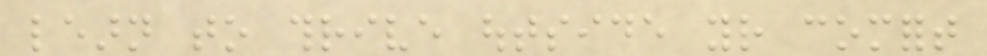learn to thrive outside your comfort
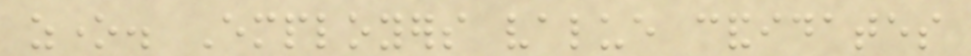zone. Employers value candidates
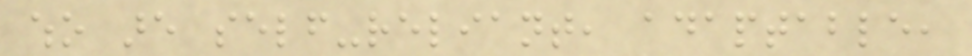who are self-reliant, adaptable,
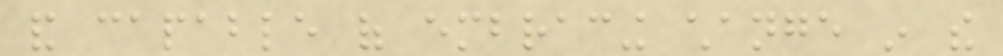and capable of embracing change in the
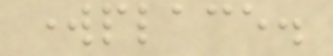workplace.
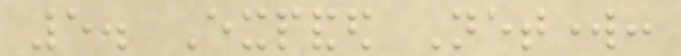5. Expanded Network:
